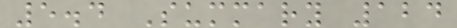5.4 Summary 124
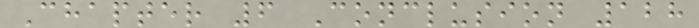Chapter 6 Conclusion 128
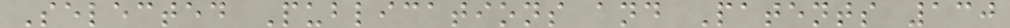Selected Publications and Patents 130
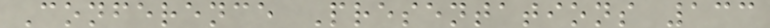Conference Presentations 133
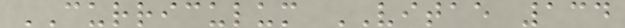CURRICULUM VITAE 134
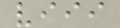viii
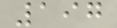197
